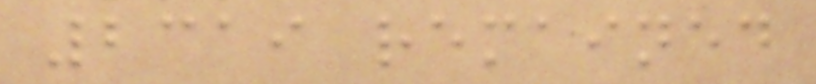2319 remained
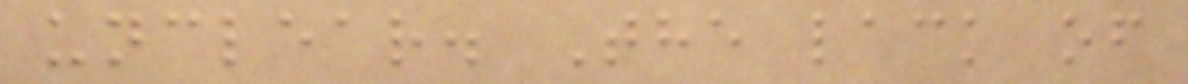unclear. The lack of
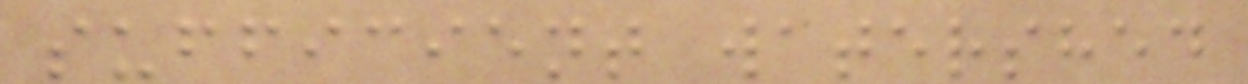sufficient watershed
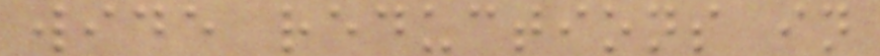wide reductions in
